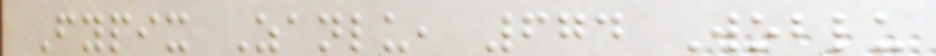Fypix Zanlu, 674 Woblu
